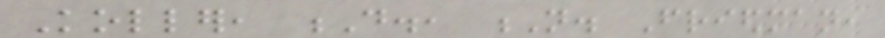Koller, D., N. Friedman,
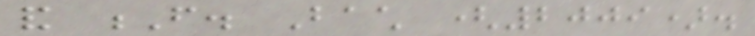and F. Bach (2009).
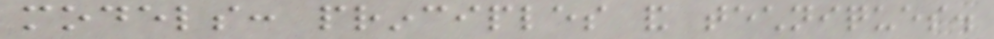models: principles and techniques.
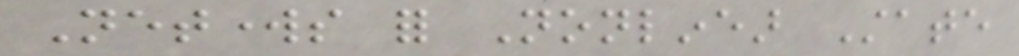Networks for Nonlinear State
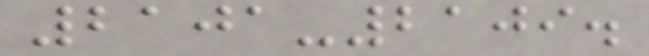2101-2109.
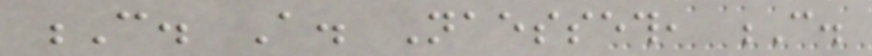C. A. Naesseth, C.
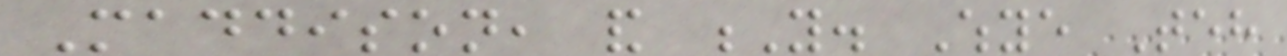Maddison, and Y. Whye Teh
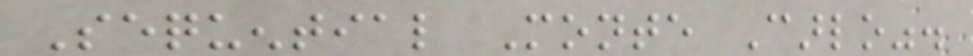Sequential Monte Carlo".
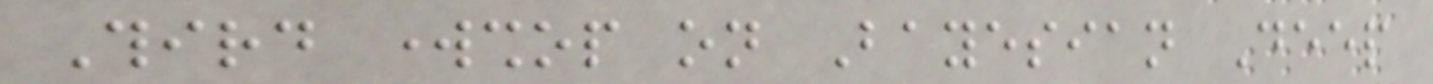Third workshop on Bayesian Deep
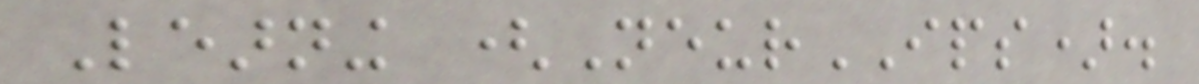Learning (NeurIPS).
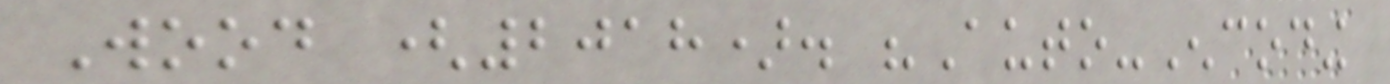Wood (2018). "Auto-Encoding
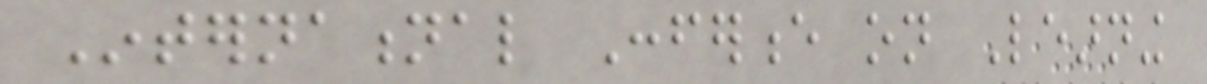International Conference on Learning
